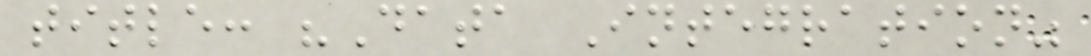title: "Data Integration"
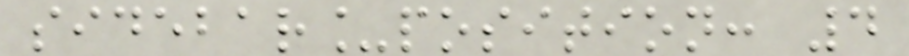sidebar_position: 4
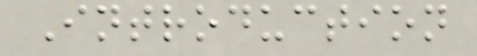Introduction
